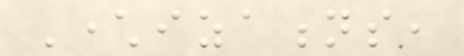Characterizations,
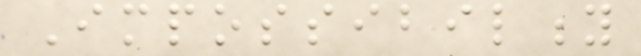Impossibility
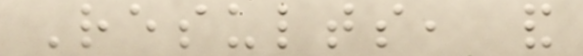Results, and
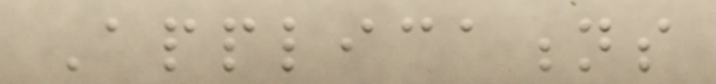Applications
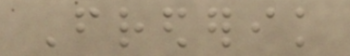Frederik
